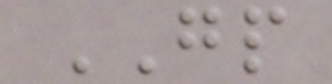GP
